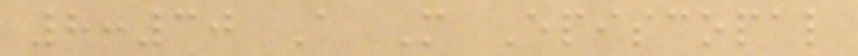8:30 A M Episcopal
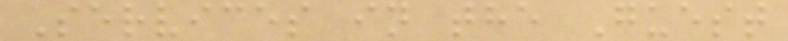Services in the Guest
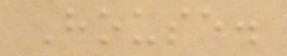House.
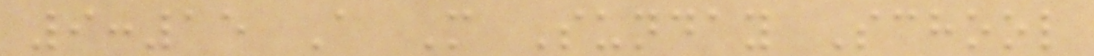9:15 A M Sunday School
